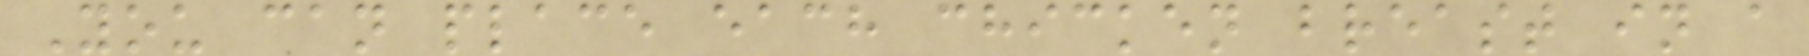You can place each chicken breast in a
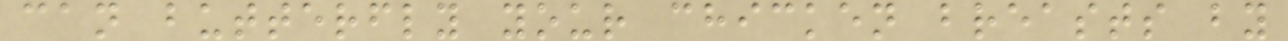can butterfly your chicken breasts by
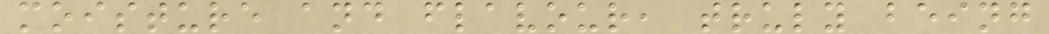moisture and flavour, truly being
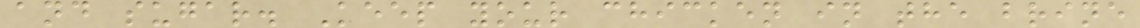and sugar. Keep your chicken in the brine
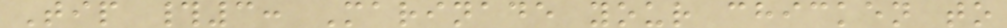Tip #3: Marinade your chicken to
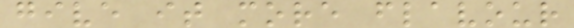give it more flavour
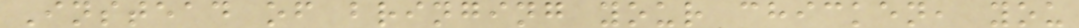Instead of bringing your chicken, you
